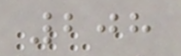208
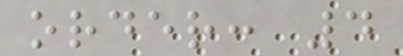order: 4
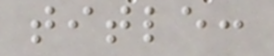title:
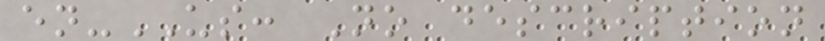en-US: No description
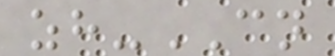zh-CN
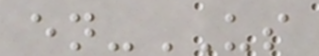en-US
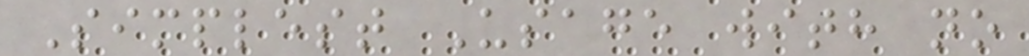Simplest Usage with no
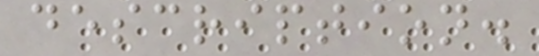description.
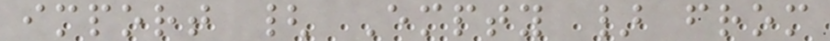import { Empty } from
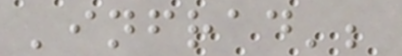'infrad';
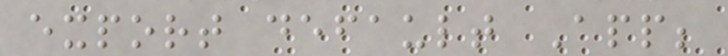export default App;
